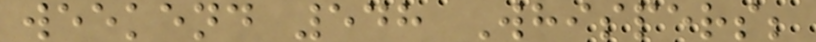weekend 548 Whispers;
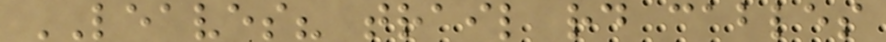LEAVES? trail rd cables
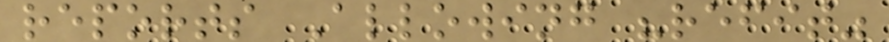reports Allowing "refit"
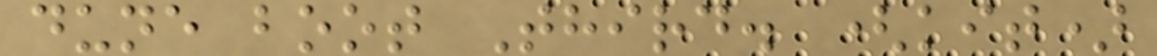dune boot Third. (kit)
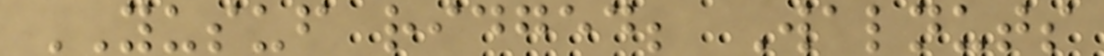YUSUF ridged; Walnuts
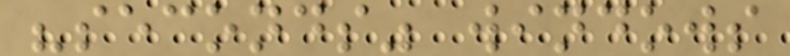"seconds" windows
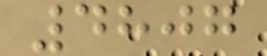4807
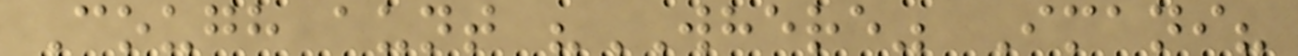Cough aunt "WHERE" Imani?
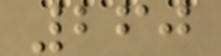260
